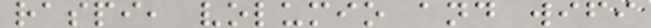raspi, volumio and wifi
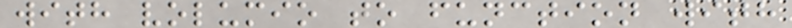with volumio to function with
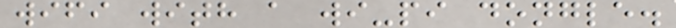wifi with a wi-pi dongle.
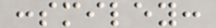:smiley:
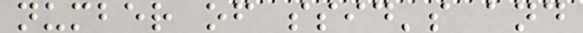number of ssid's and
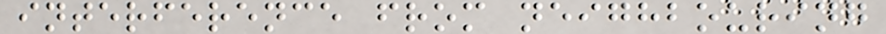interference from neighbouring
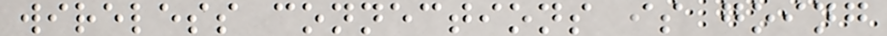wireless connections is going
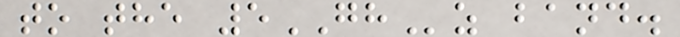to the 5GHz band.
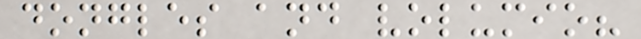dongles and volumio?
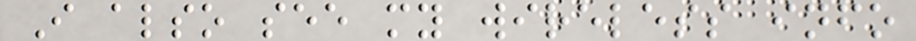I also see my wireless info
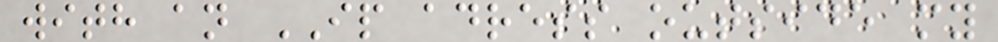with an IP adress outside my
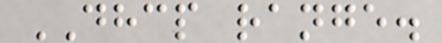DHCP range.
